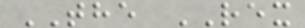THE REX
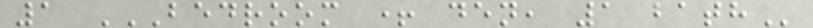1 BEDROOM + DEN, 1 BATH
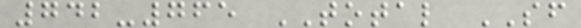742-765 TOTAL SF
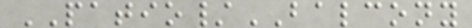PATIO/BALCONY
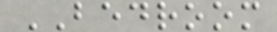BEDROOM
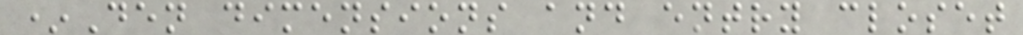*Den dimensions and entry closet
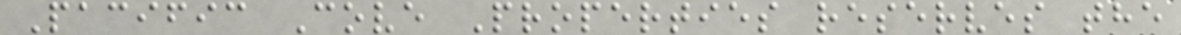Pacific Cove Properties reserves the
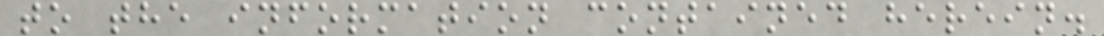to the information contained herein.
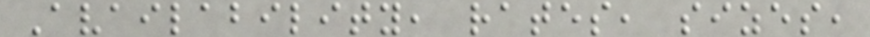Availability, rates, sizes,
